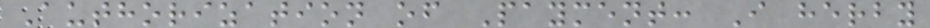Authorization of Payment: I herby
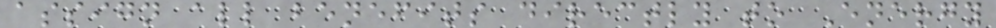assign all benefits directly to Energy
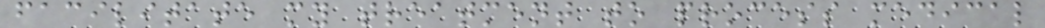facilitate my treatment to process medical
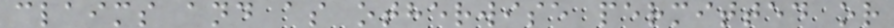claims and as otherwise permitted or
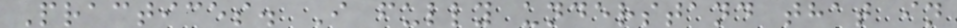Practices. I fully understand that in
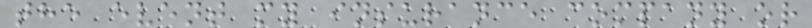the event my insurance company or
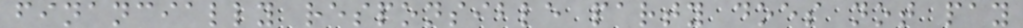financially responsible party does not pay
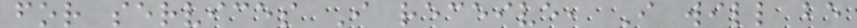for services I receive, I will be
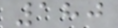180
